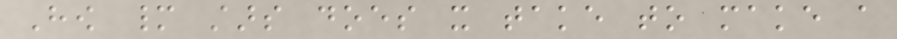How many stars does it take to make a
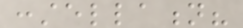constellation?
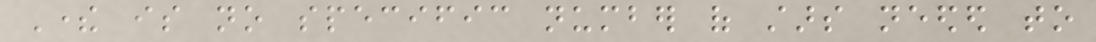There is no specific number of stars needed to
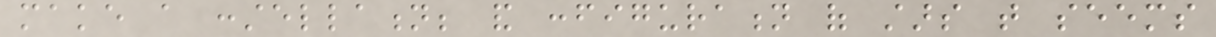make a constellation; and configuration of stars that seems
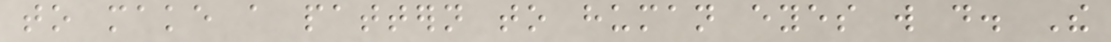to make a pattern to human eyes will do. The
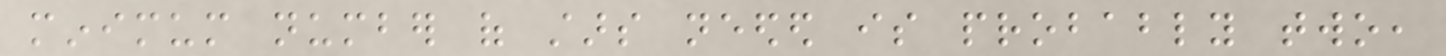minimum number of stars needed is probably two,
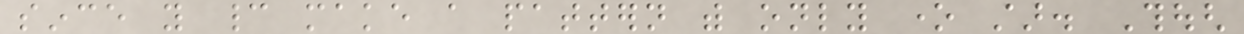since you cannot make a pattern with only one star. Though
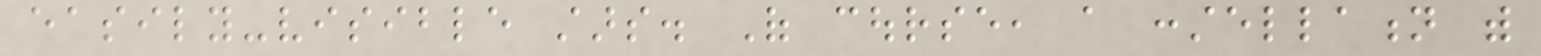easily-visible stars. Of course, a constellation with
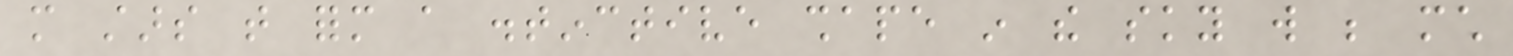more stars that form a distinctive shape in the sky will be much
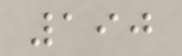190
